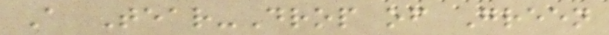A Tear-Drop of Green
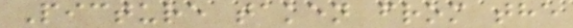Picture taken from the
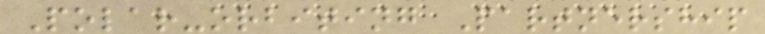Polar-orbiting Partnership
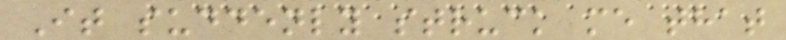It suddenly struck me that
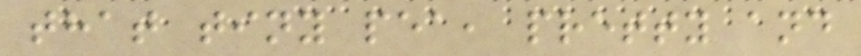that tiny pea, pretty and
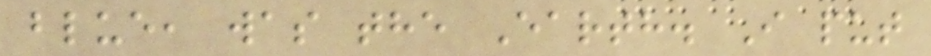blue, was the Earth. I put
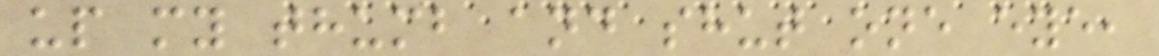up my thumb and shut one eye,
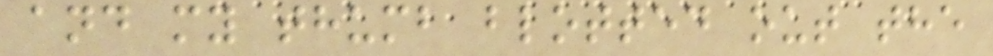and my thumb blotted out the
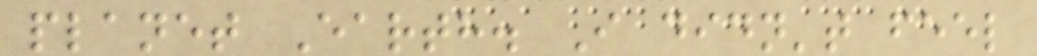planet Earth. I didn't feel
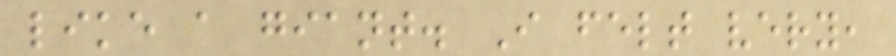like a giant. I felt very,
